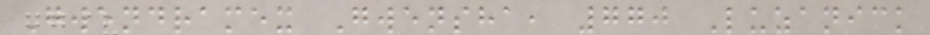Gwendramex Gwensha, 770 Luzanick
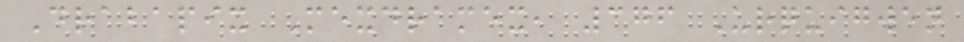Drabapix Mexdramex, 376 Urquigwen
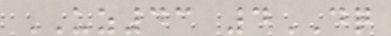UZ43 4DQ
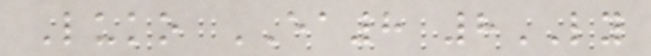Luko EA8 8LY
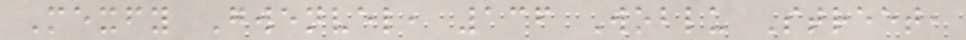Mexfy Gwenvel, 136 Woblu Street,
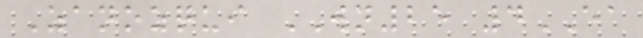Zanozqui WN25 4EA
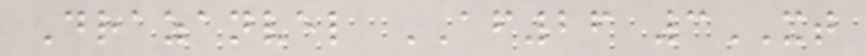Drazanvel AF26 3XT
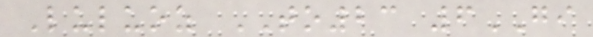Luluoz TO23 6GI
